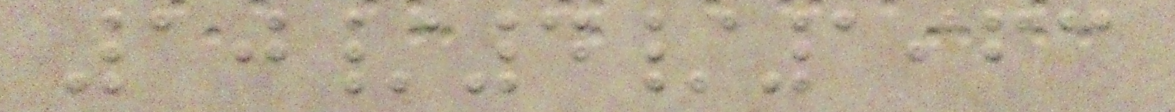10/4/1963
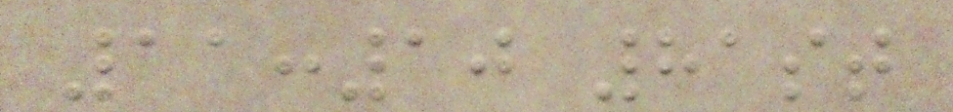11:10 81st
